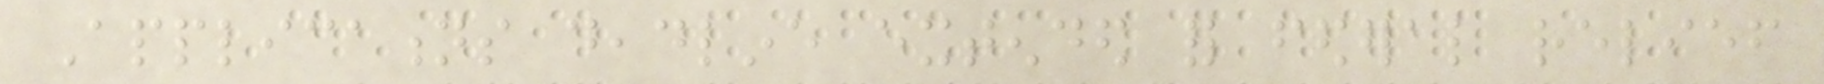Applications deadline extended for federal relief
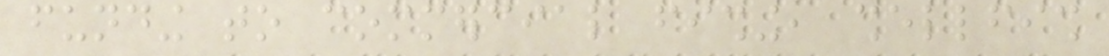funding to commercial fishing, shellfish
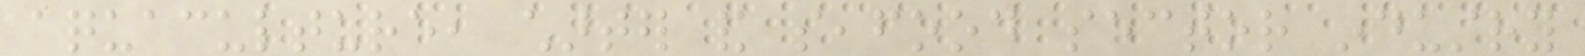aquaculture, charter and seafood sector industry
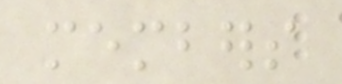members
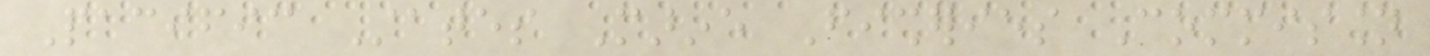Pacific States Marine Fisheries Commission
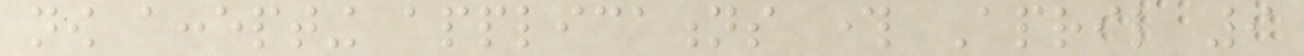now accepting applications through April 9
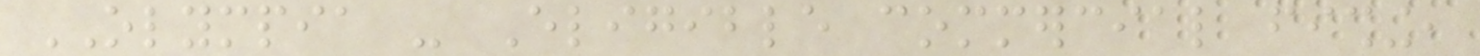OLYMPIA - Eligible commercial fishing,
